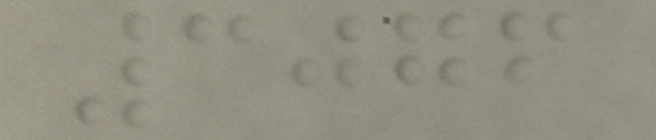3076
